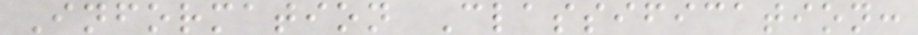Information Classification:
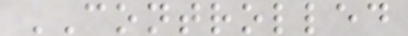CONTROLLED
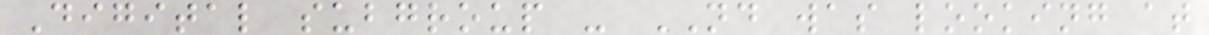Digital subgroup - ND was looking at
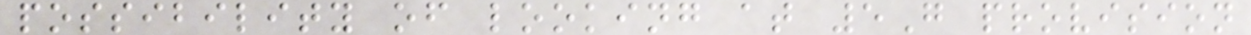possibility of looking at 5G provision
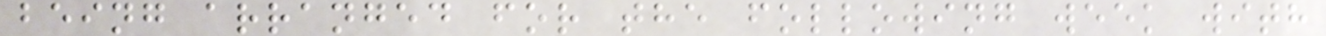being arranged for the following week with
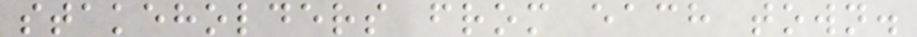stakeholders from each town.
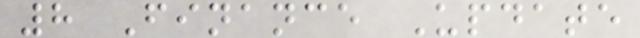8 Finance Update
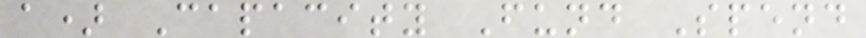a) Capacity Fund Spend
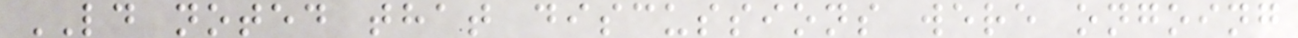LD noted that discussions were ongoing
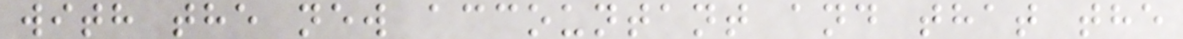with the new accountant and that the
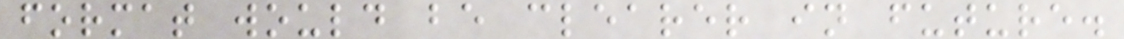format would be clearer in future.
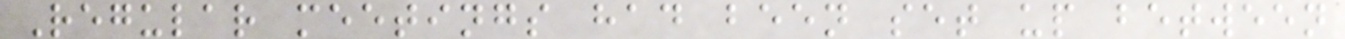Regular meetings had been set up between
